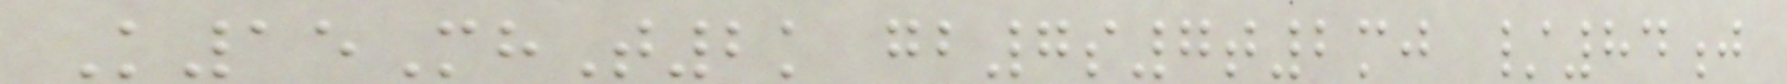K15MhT2k gb7s7t2mj /84j
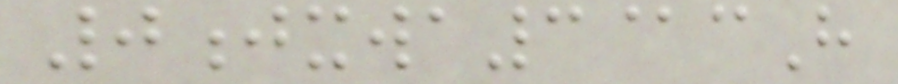0jxwa3@cH
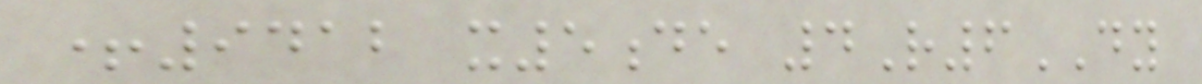+9412 x5de 4R6DY
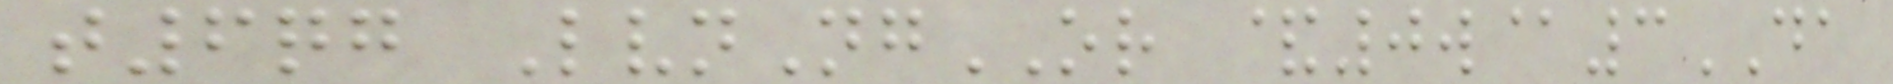t6qg LvnNgOR &0w@3DA
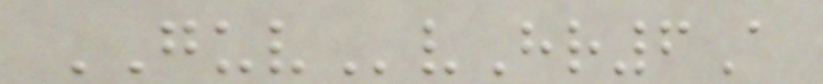GUVvHr6A
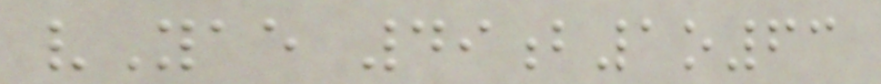vYae 49b1o63
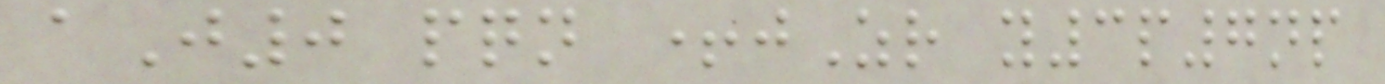aJ0 pqn +jZr y3p7np
